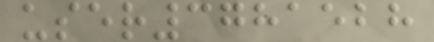user3781528
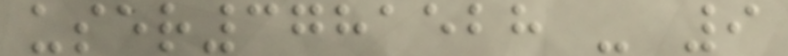user3781528 - 9
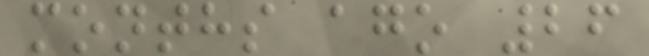months ago 26
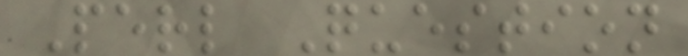Perl Question
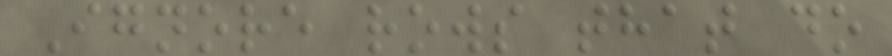Ignore rows that do
